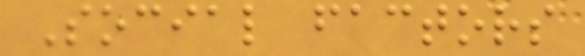Social factors
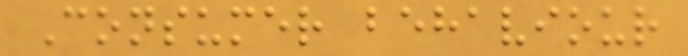Consumer behaviour
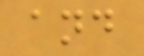and
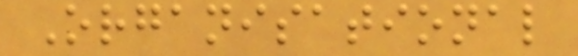Organisational
